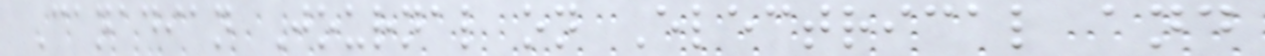Canadian Journal on Electrical and
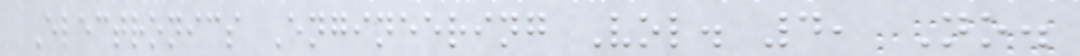Electronics Engineering Vol. 4, No.
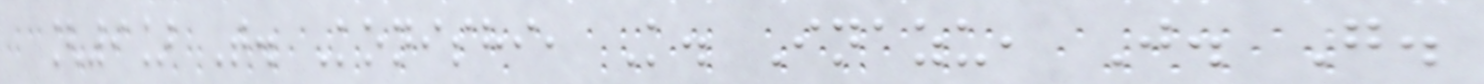[9] T. Konishi, K. Inazu, J. G.
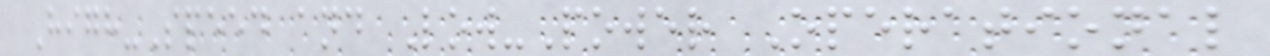High-Speed and Low-Power Operational
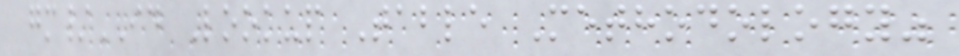gm/ID Lookup Table Methodology"
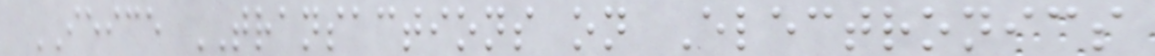IEICE TRANSACTIONS on Electronics
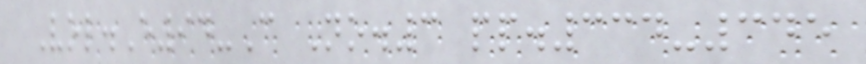Vol.E94-C No.3 pp.334-345
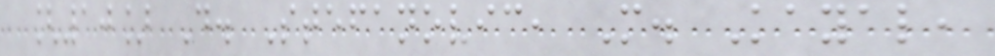[10] D. Stefanovic, M. Kayal,
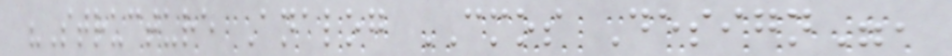"Structure Analog CMOS Design",
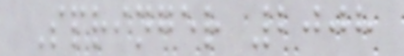Springer 2008
